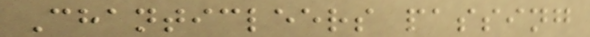Chanticleers passing
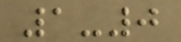1-0
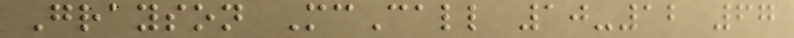Grayson McCall 10-12 67
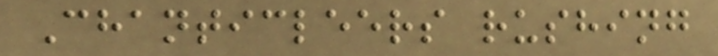Chanticleers rushing
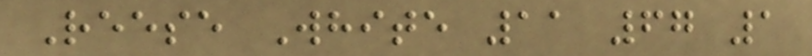Reese White 11 67 1
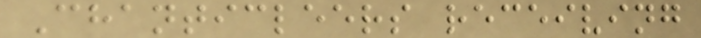Chanticleers receiving
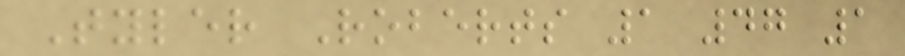Tyler Roberts 1 47 1
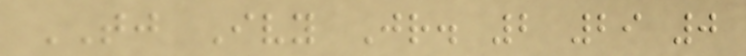TJ Ivy Jr. 2 29 0
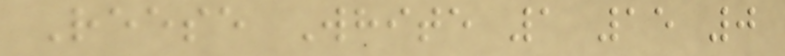Reese White 1 15 0
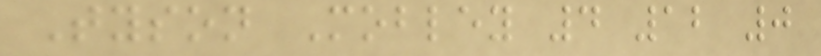Tyson Mobley 4 12 0
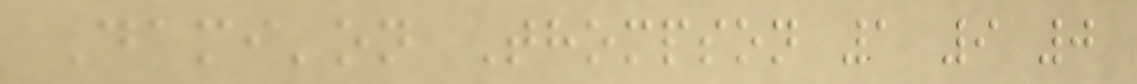Dami'on Thompson 1 9 0
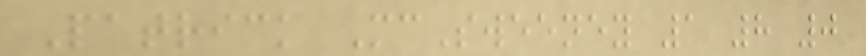Patrick McSweeney 1 8 0
